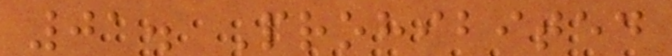01. Prohibited
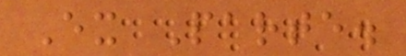Ex Parte.
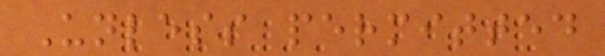Unless permitted
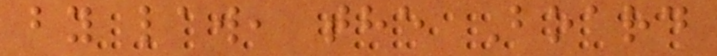by law, the Board
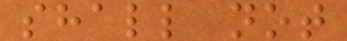shall not
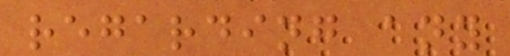regarding any
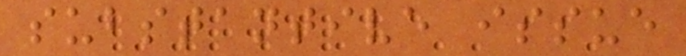substantive issue
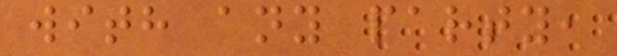with any party,
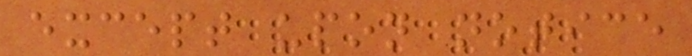except upon notice
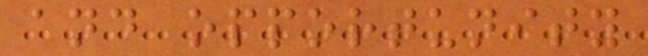and opportunity
